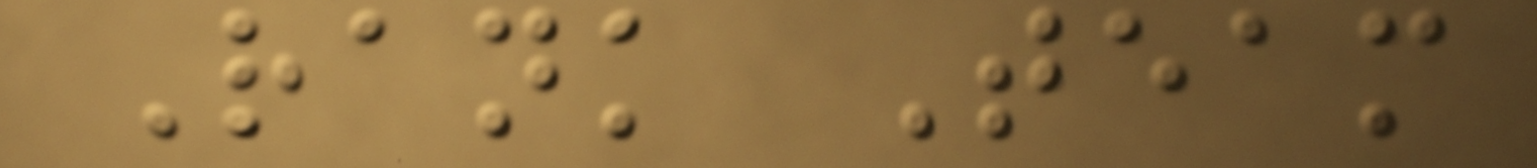Rank Team
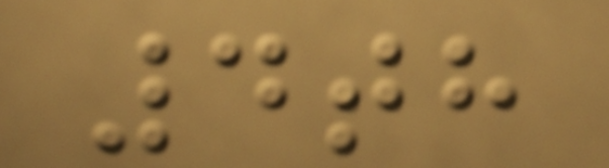4th
